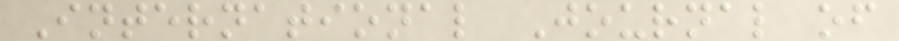International Journal of
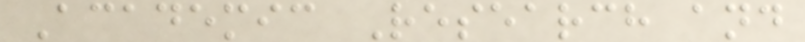Academic Research and
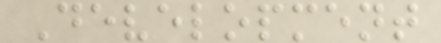Development
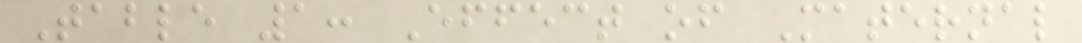Table 1: Effect of Maternal
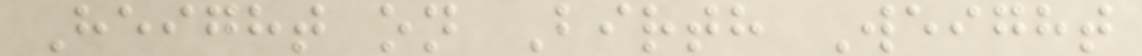Height on Birth Weight
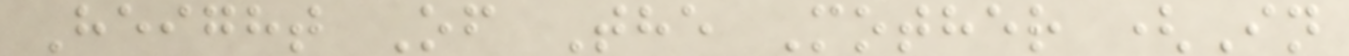Height Of The Mother (In
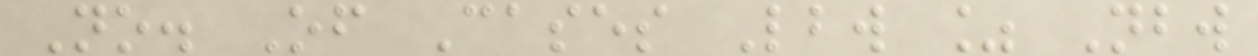No. Of Cases Lbw % Nbw
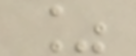%
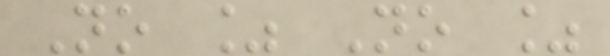No % No %
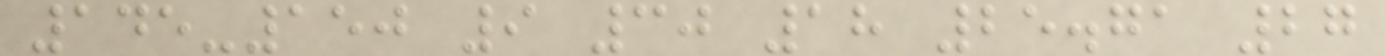145-150 9 30 18 25.71 27
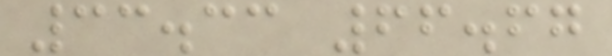33.33 66.67
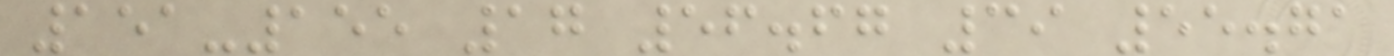151-155 17 56.67 39 55.71
